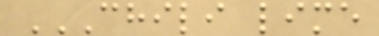CHILI LIME
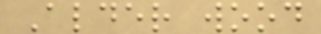Alder wood
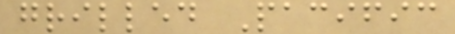grilled Pacific
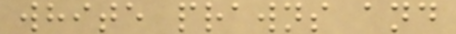white prawns and
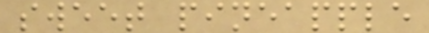sweet pineapple
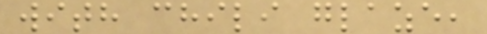with chili glaze,
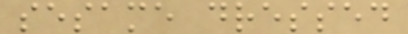sesame dressed
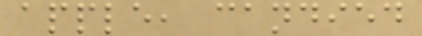apple, candied
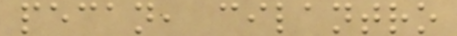pecan, cilantro
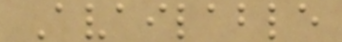Available
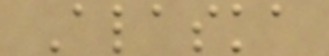Alaska
